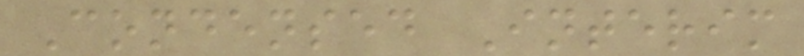Condensed Interim
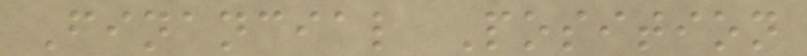Financial Position
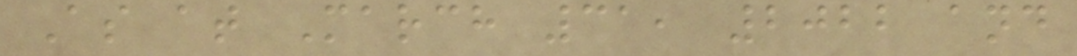As at March 31, 2022 and
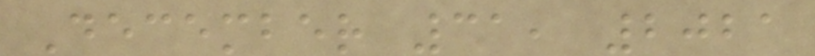December 31, 2021
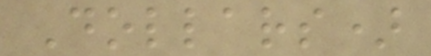Dollars)
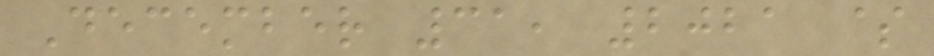December 31, 2021 $
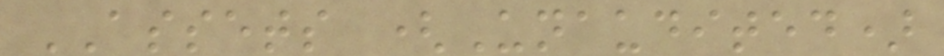ASSETS (Unaudited)
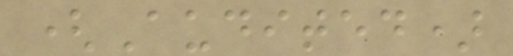(Audited)
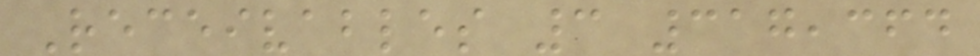Receivables 3 317,364
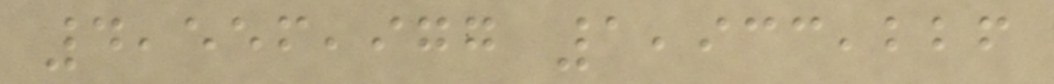4,556,977 1,933,226
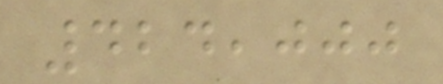424,000
